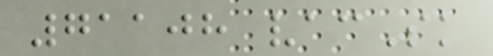71108 vacSk
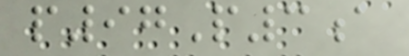p97P3a
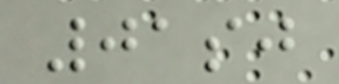01sj
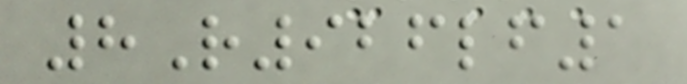8R926lf1
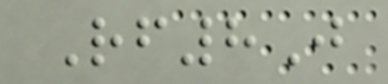Rf8J
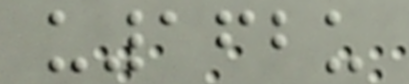u162u
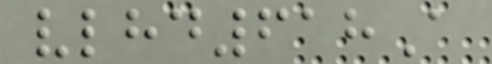vlhd618A
